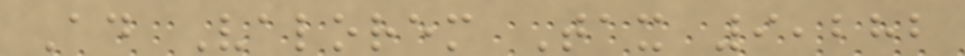Ad Valorem Tax 9,282
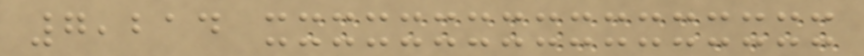7,214 xxxxxxxxxxxxxxxxx
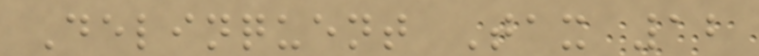Delinquent Tax 12
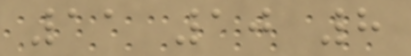11 10 8
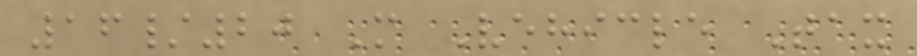16/20 M Vehicle Tax
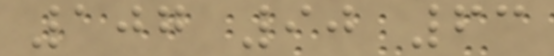107 90 63
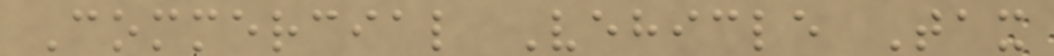Commercial Vehicle Tax
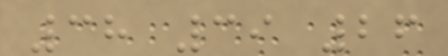38 39 26
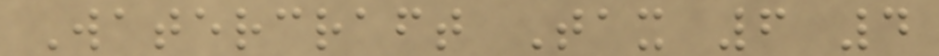Watercraft Tax 6 4
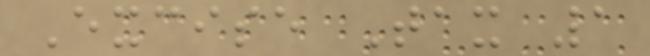Excise Tax 1
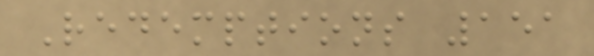Redemptions 151
